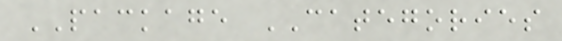PACKAGE CATEGORIES
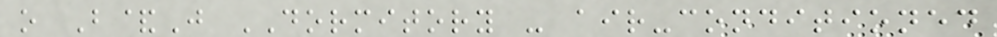o B&J DORMITORY - air-conditioned
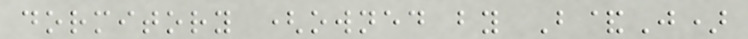dormitory (owned by B&J)
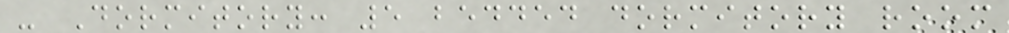- Dormitory: 5 bedded dormitory room
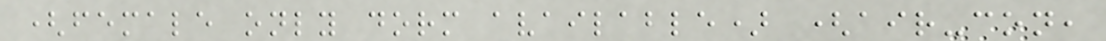(female only dorm available) (air-con,
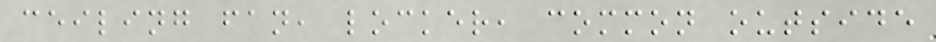ceiling fan, locker, common outside
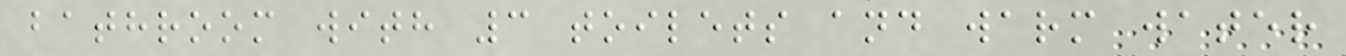bathroom with 3 toilets and warm water
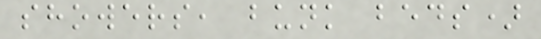showers, bunk beds)
